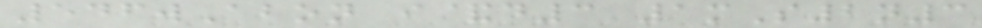546wAbon i&d3 1mS2n3
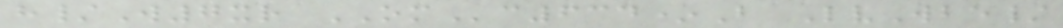h/W7xr OMc634*B LvWbe/
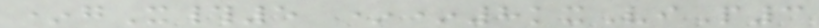*gX#5 **8kxViP3
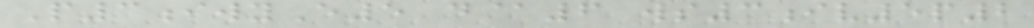P3iwyE5 d@6 ws3iv5p2
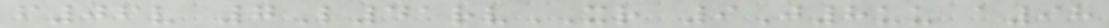f06v 7L41rvXR 9J8uu a98
